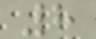8
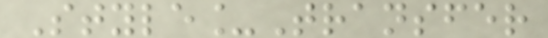Style_Transfer
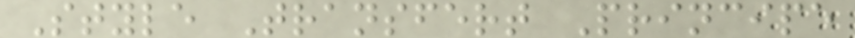Style Transfert Principe
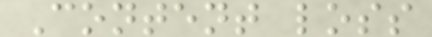Content loss
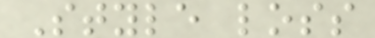Style loss
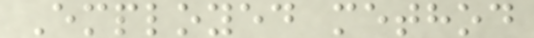Employed method
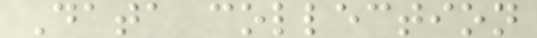Data collection
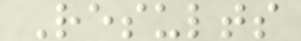Results
